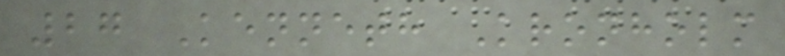27 Kenneth Kronholm
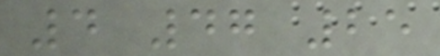4 47 25
